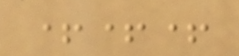+++
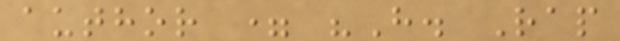author = "H. Rap
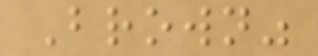Brown"
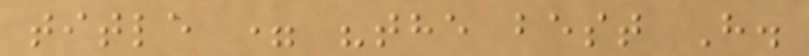title = "the best H.
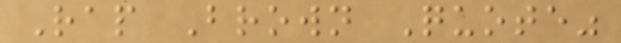Rap Brown Quote"
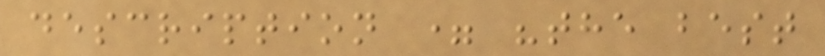description = "the best
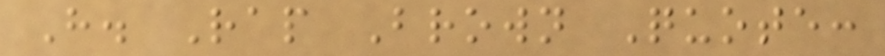H. Rap Brown Quote:
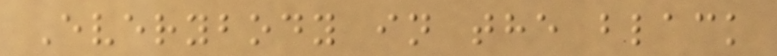Everybody in the black
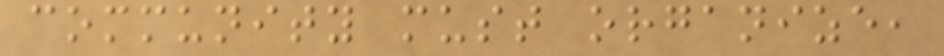community must organize,
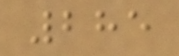285
